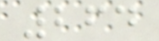264
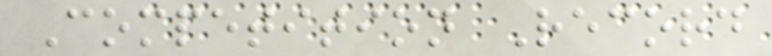Competition Record
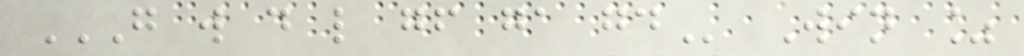G W D L GF GA GD Win %
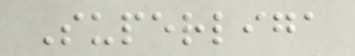Superliga
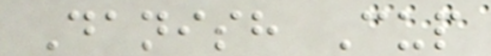Danish Cup
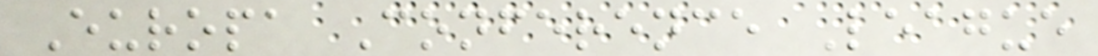Europa Conference League
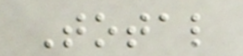Total
